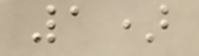1)
